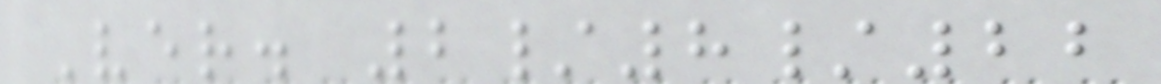Ver. 2/8/22
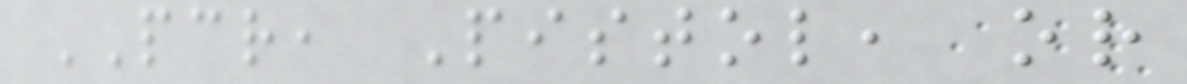PCR, Pistol, or
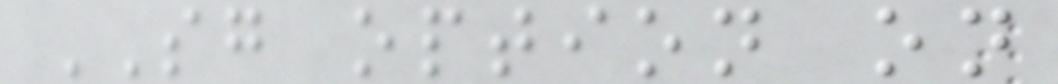SG option on
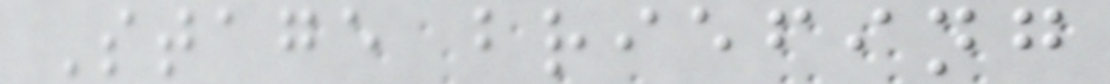Stage briefing
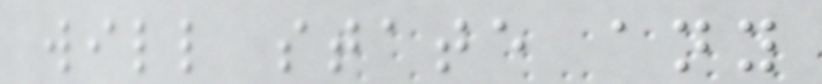will state any
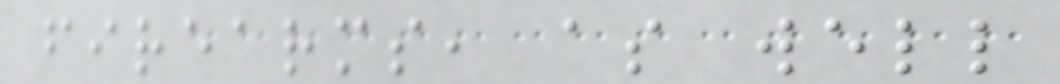firearms, as well
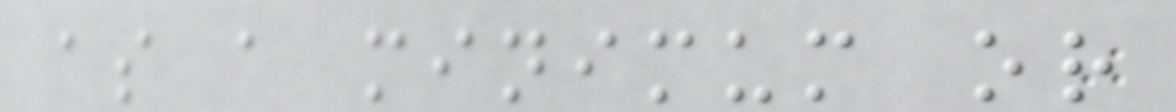as a minimum or
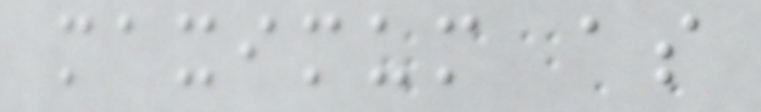maximum as
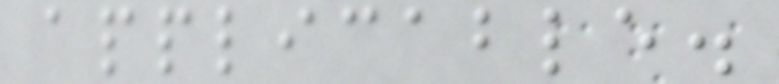applicable.
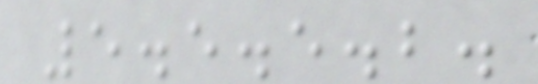5.5.5.2.
